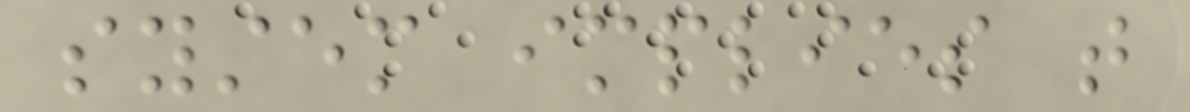system implies that
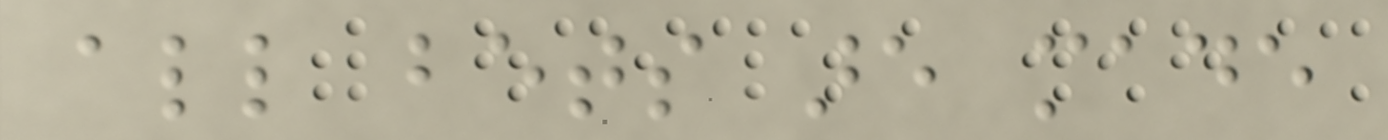all bets are made
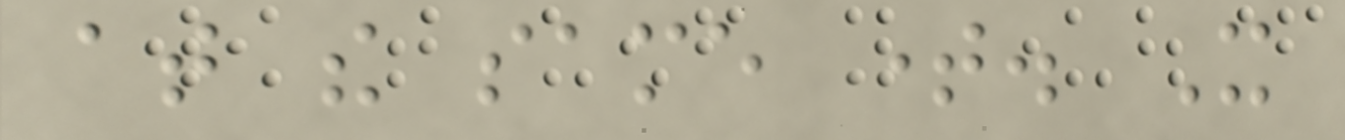at the same time. It
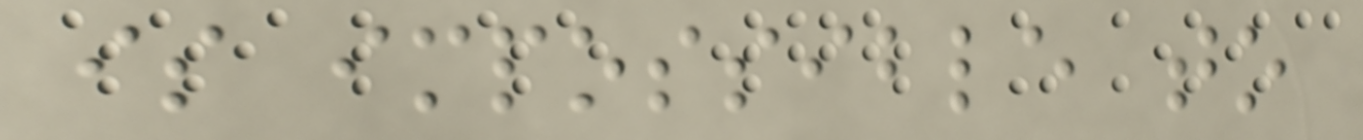is impossible to
